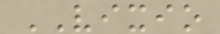VIXIO
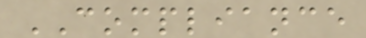COMPLIANCE
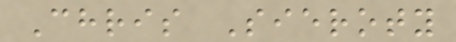Chris Sieroty
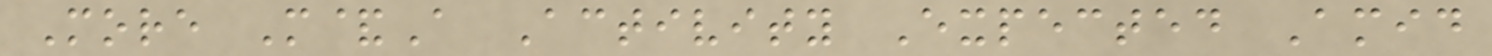More M&A Activity Expected Amid
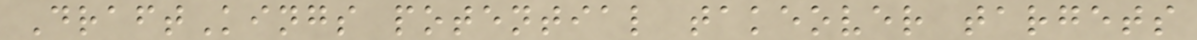DraftKings potential takeover targets
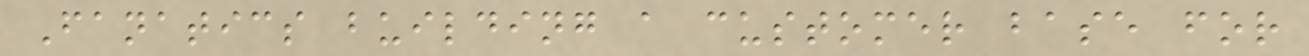Fanatics building a customer base for
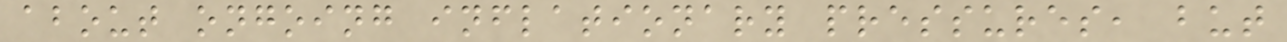about ongoing inflationary pressures, but
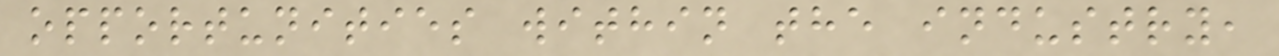opportunities within the industry,
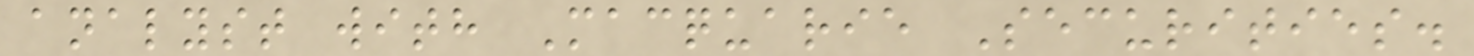analyst with Macquarie Securities.
